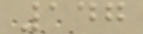147
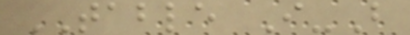TABLE I-B
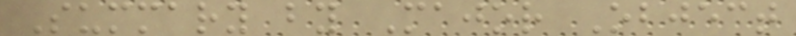Summary by Major Object
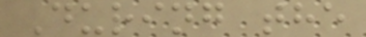During the
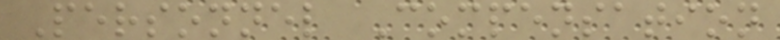Personnel Compensation
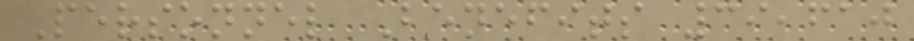Personnel Benefits 39,610
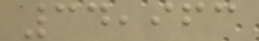34,963
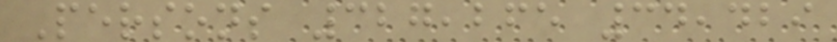Persons 327,265 34,429
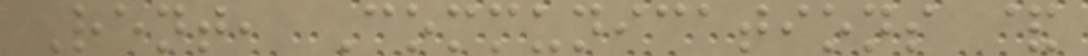Rent, Communications &
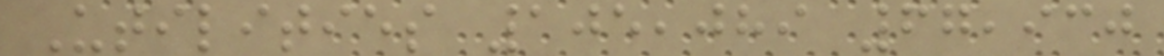Utilities 105,089 67,930
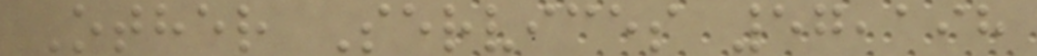Other Services 57,198
